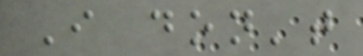I don't
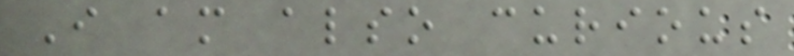I am also curious
